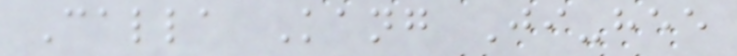Calla Kang Ji-hee
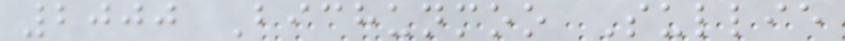2000 Bichunmoo Sullie
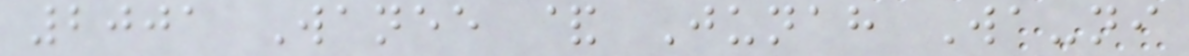2001 Wanee & Junah Wa-ni
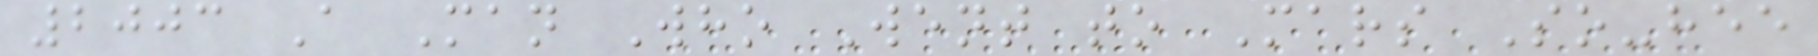2003 A Man Who Went to Mars So-hee
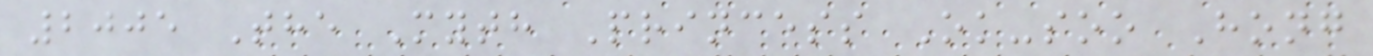2005 The Myth Princess Ok-soo Hong
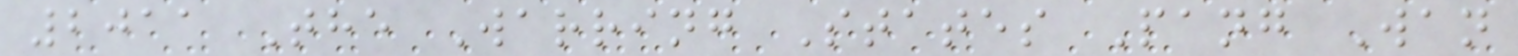2011 The Warring States Pang Wan
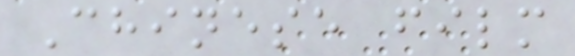Chinese film
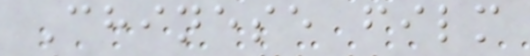Chinese film
